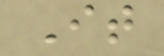It
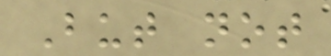But not
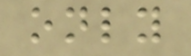only
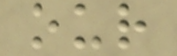our
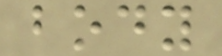body
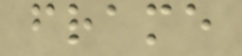frame
